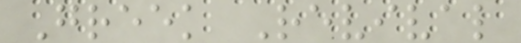Greek Revival
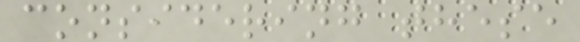considering these
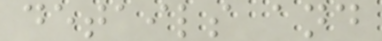details and
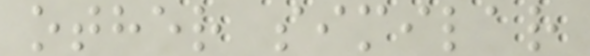other similar
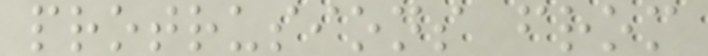protrusions from
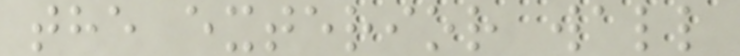the exterior wall
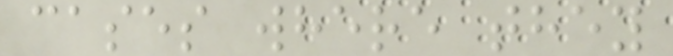cases where they
